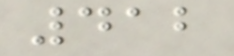412
